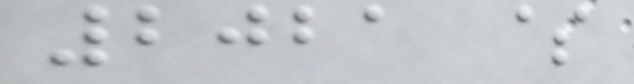2021 $
